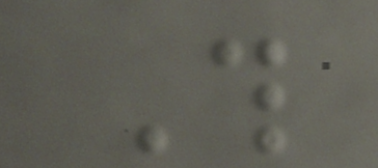This
